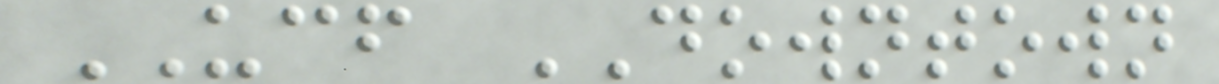UCF DOWNTOWN
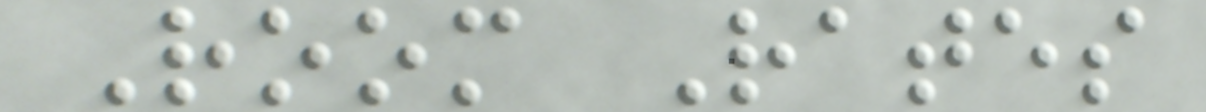Room Rates
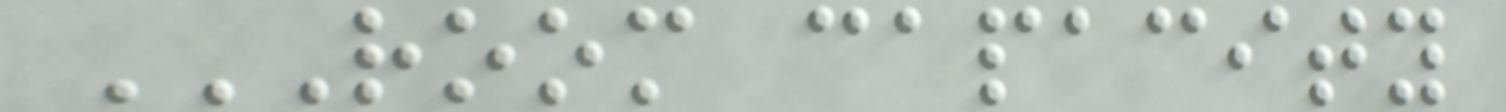ROOM CAPACITY
